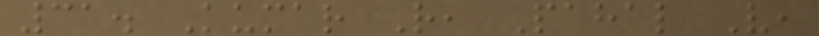31. Kumar R, Pahal V,
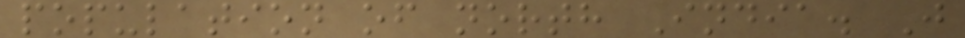population of north India. J
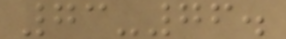73-76.
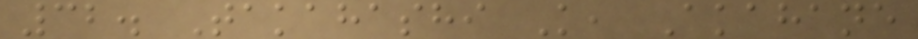32. Takahashi K, Akahane
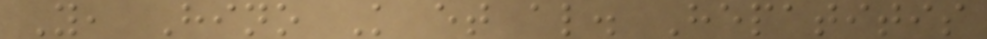Y, Hino K et al. Hepatitis
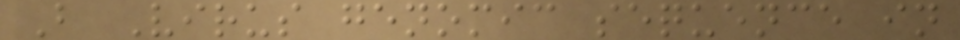B Virus genomic sequence in
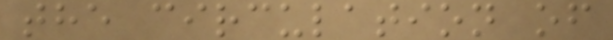the circulation of
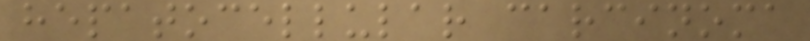hepatocellular carcinoma
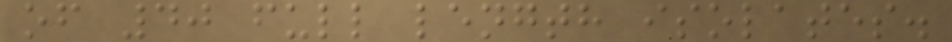of 40 full length isolates.
